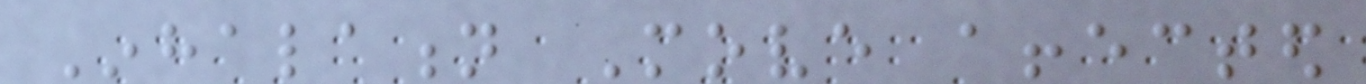Inhalation Move affected
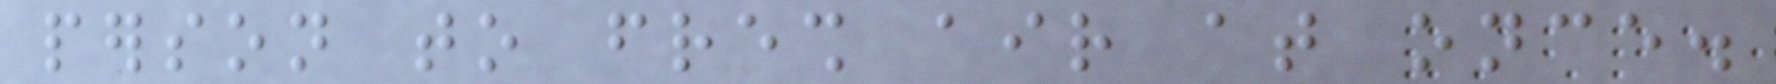person to fresh air at once.
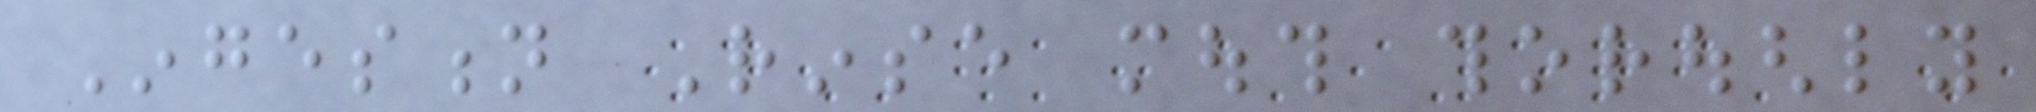Ingestion Rinse mouth thoroughly
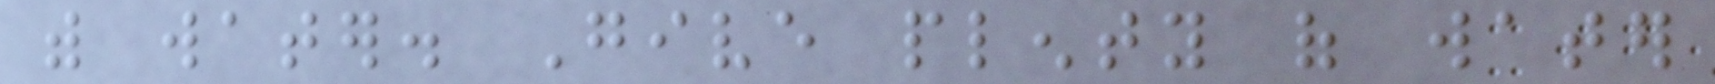with water. Give plenty of water
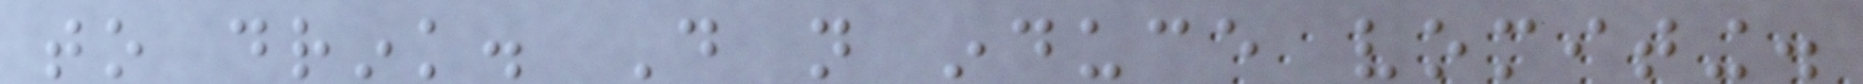to drink. Do not induce vomiting.
